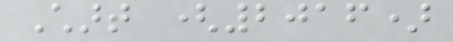Chart (2016)
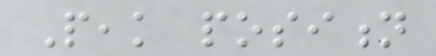Peak position
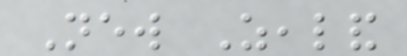New Zealand
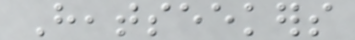Heatseekers
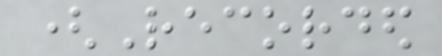(Recorded
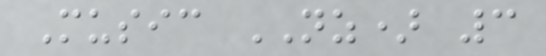Music NZ) 3
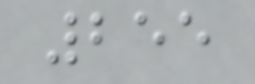255
